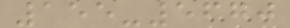155-5670
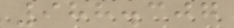988.307
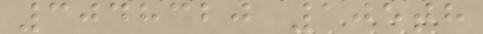3048320 105th
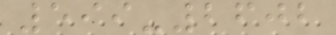599-2602
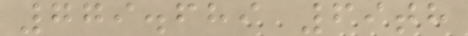779.689 69th
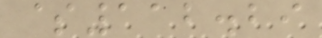$112.29
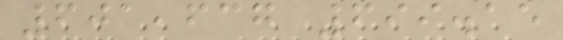601,637 699.15
